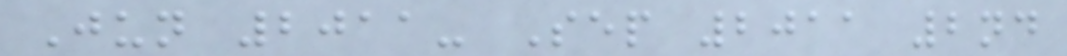Jun 2011- Sep 2011 2nd
